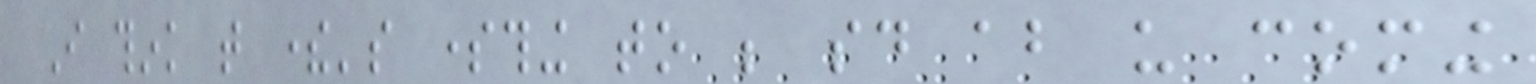I think that there's something to be said about us coming
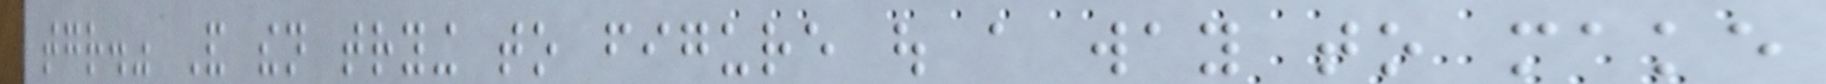together." And then trying to figure out a way to make
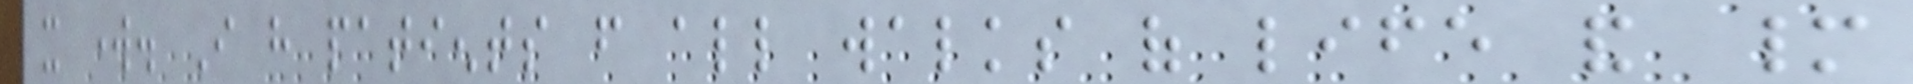it work. I have patients from all walks of life and many
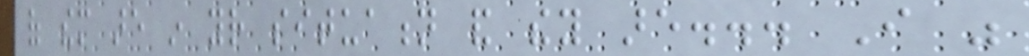of them are in your situation and they are... I was
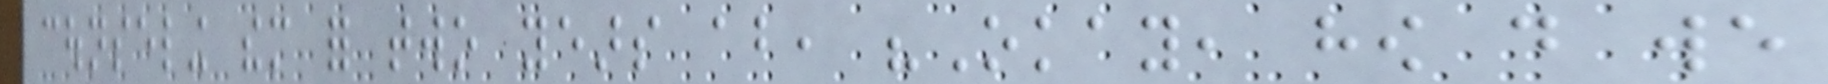counseling them for two years about, "Okay, how do we
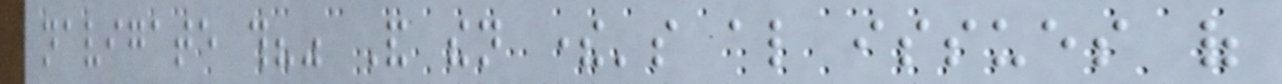navigate this?" And then there's also issues of
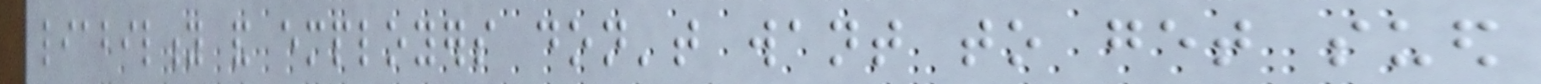liability and employers don't want to get sued
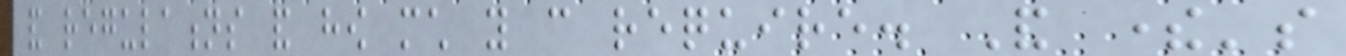and regulations and how much you can require. And there's
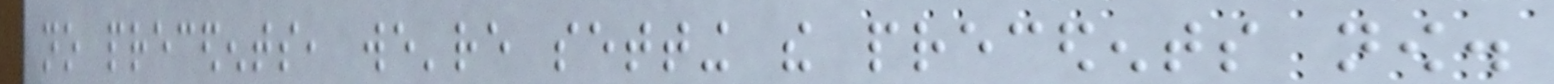no precedents, we're setting the precedents now.
